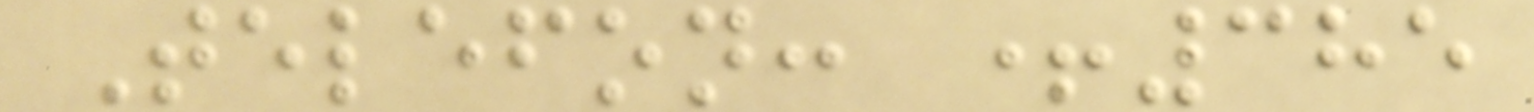Telefon: +385
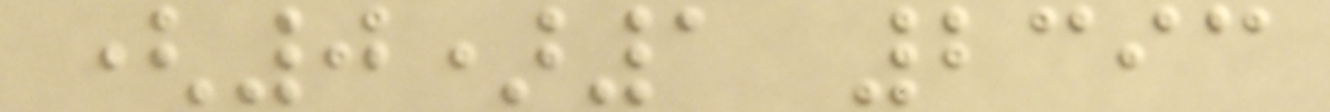(0)1 2393
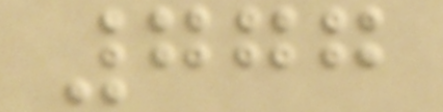777
